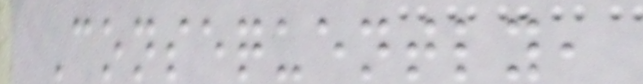Consequently,
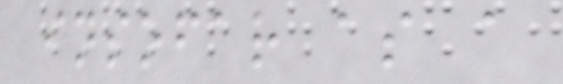insofar as a
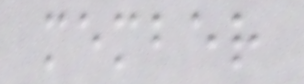member
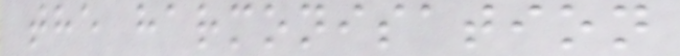the harmonisation
